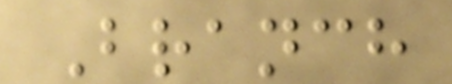Branch
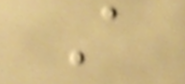A
